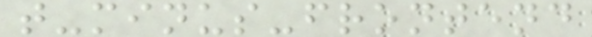t-minus-frontend
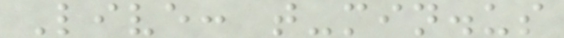Live: t-min.us
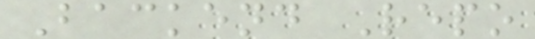Backend Repo
